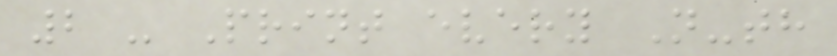2 - Print every N-th
